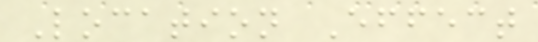Location Effect
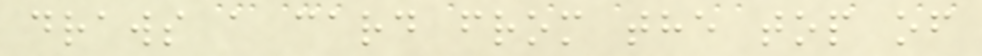draws a card from the top of
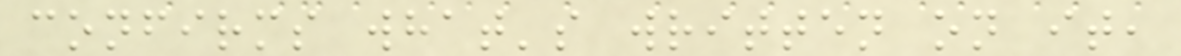confirms what's written on it,
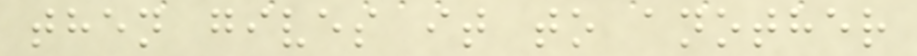then gives it to another
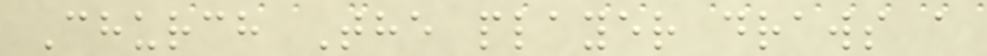Church The player draws a
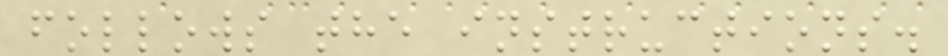follows the instructions.
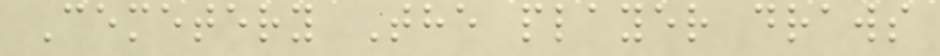Cemetery The player draws
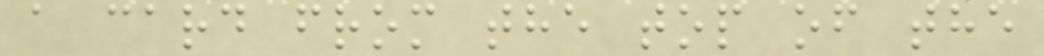a card from the top of the
